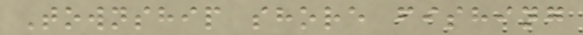Township shore fishing
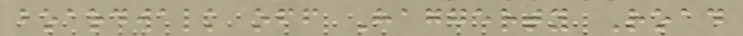boardwalk off Haggerty Road
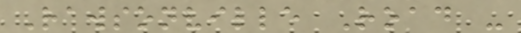Rawsonville Road -
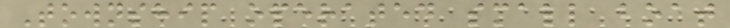Township operated small boat
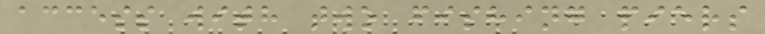access with two fishing piers
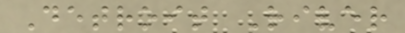Detroit River
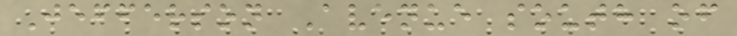Jefferson Avenue south of
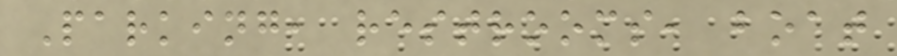Parking, restrooms, boat
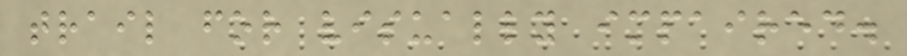trail for visually impaired.
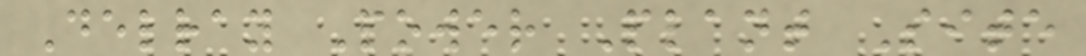Delray Power Plant Site
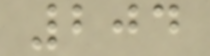204
